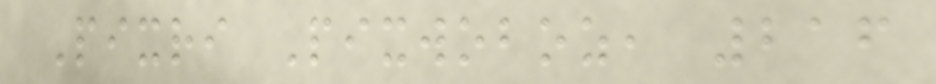Pixri Pixwoboz, 216
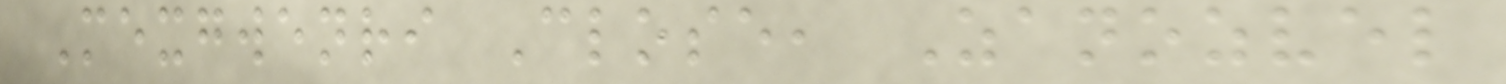Mexgwenri Close, Zanozvel
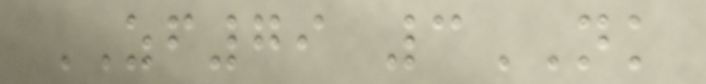ZF79 3NK
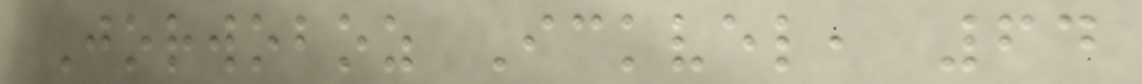Jorwoboz Ickvel, 64
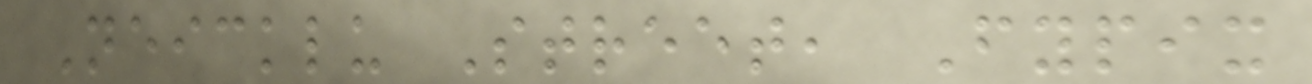Neicklu Street, Fypix
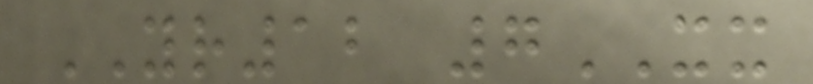YR12 7XX
